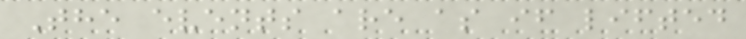The events are as if lifted
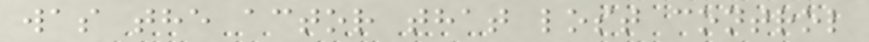was the actor that lost control
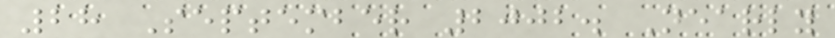28 September 2002. Nearly
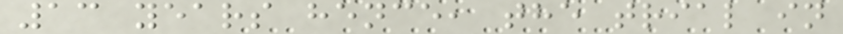13 years hence, the trial in
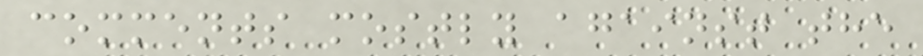comments mostly against the
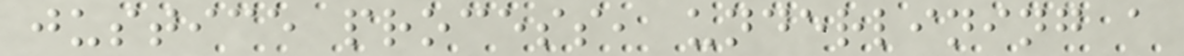justice process, underlining a
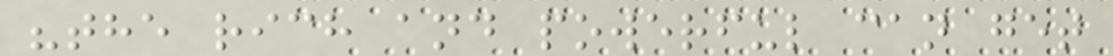"the rich and powerful can get
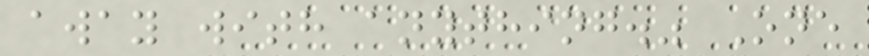away with anything." One
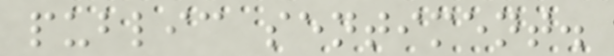public sentiment.
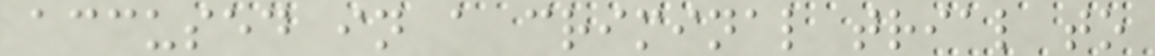accused in a criminal trial to
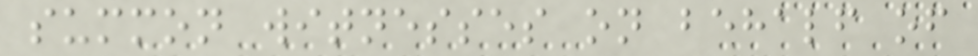summon witnesses on behalf of
